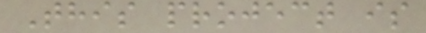This project is
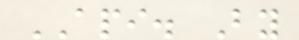API. By
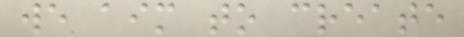we aim to create
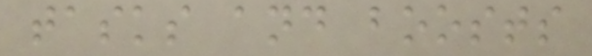tasks and boosts
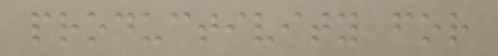productivity for
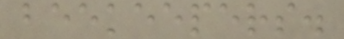beekeepers.
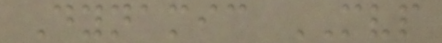Dynamic MVP
